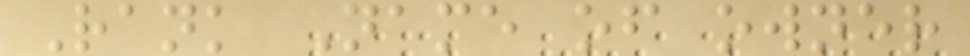Rank Name of owner
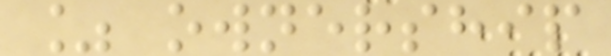% ownership
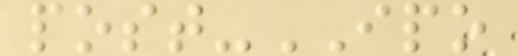post-IPO
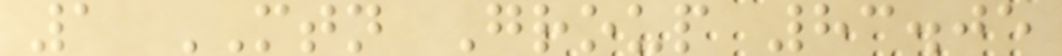1 MTN Group 83.05
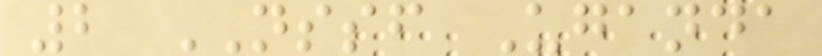2 NSSF Uganda
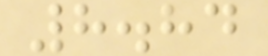8.84
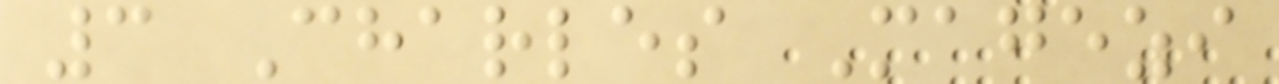3 Charles Magezi
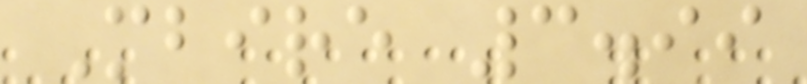Mbire 3.99
